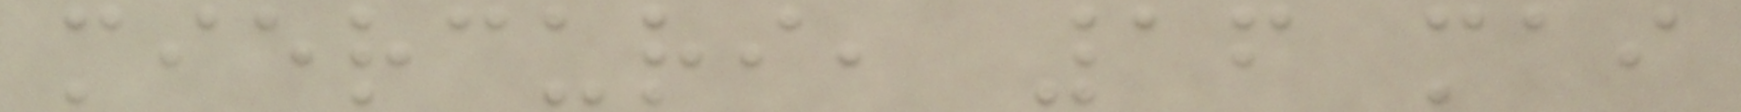miercuri, 16 mai
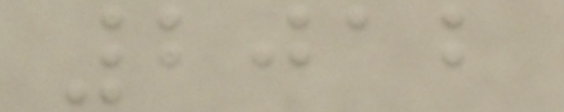2012
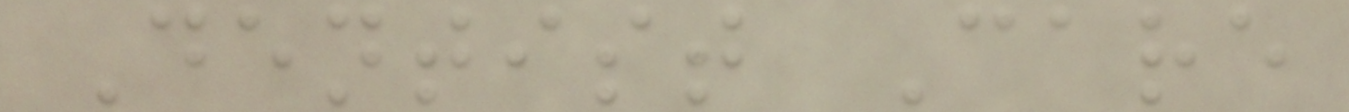Dentist Care
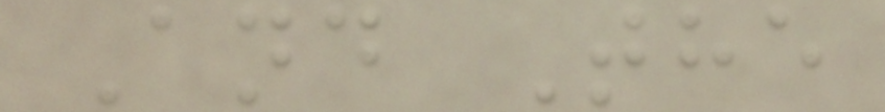And The
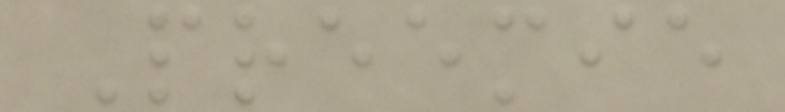Preemie
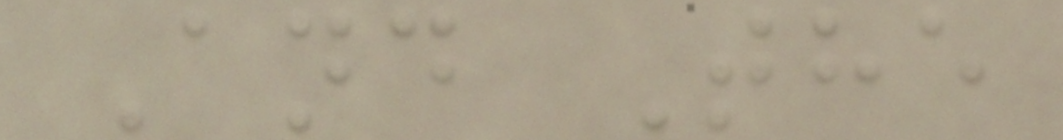And The
